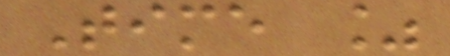Time %
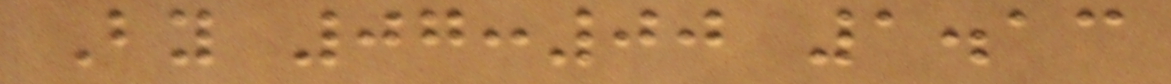By 07:00 1.13
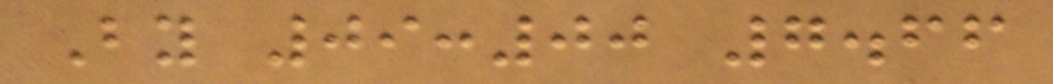By 09:00 7.66
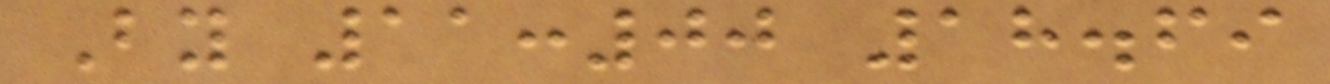By 11:00 18.69
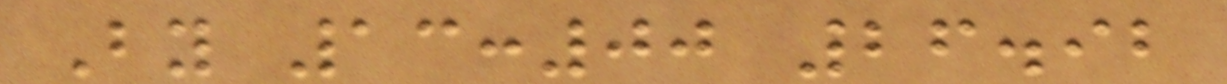By 13:00 26.92
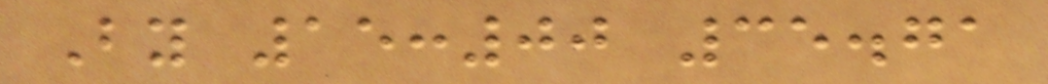By 15:00 35.71
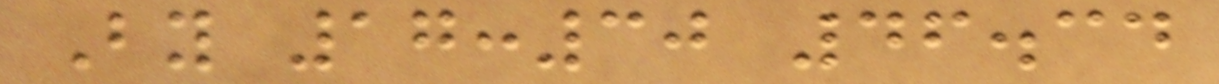By 17:30 46.34
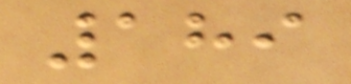189
